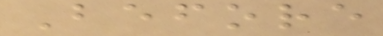Before
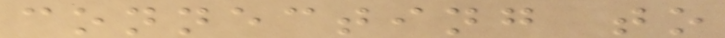connecting to
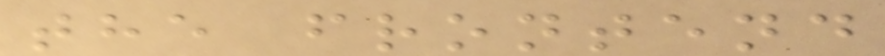the frontend
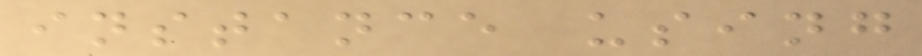instance using
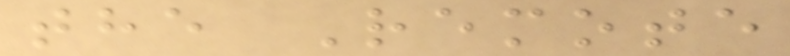the Remote
